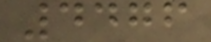4476
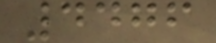4476
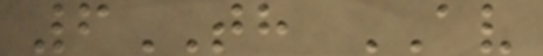6TH AV
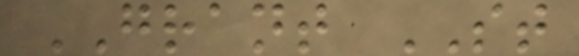GRANT ST
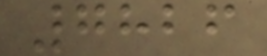7826
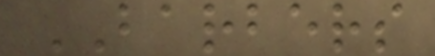BARBERS
